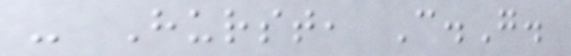- Hurst, C.G.
